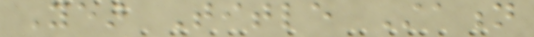Year Title Station
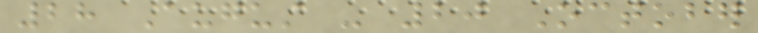28 August - 20 October
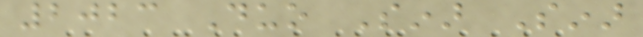2023 Duo Sinar Sinar
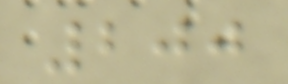200
